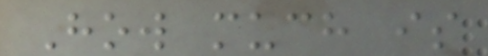How much is
